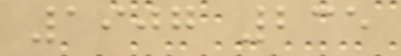1907 235
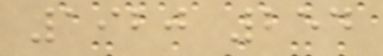1920 254
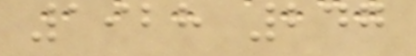1928 247
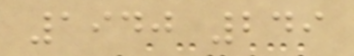1940 249
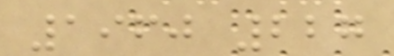1960 227
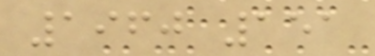1960 151
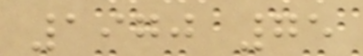1970 75
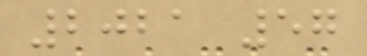2021 57
